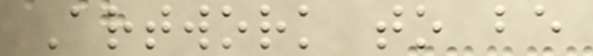Artwork to be
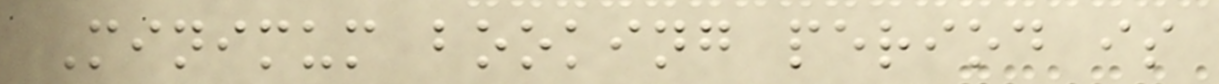Minimum booking period is
